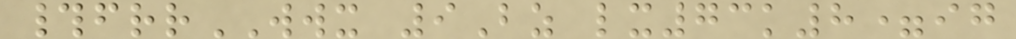#frrWWX 9Bz lx73k8=ig
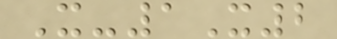X-1X2
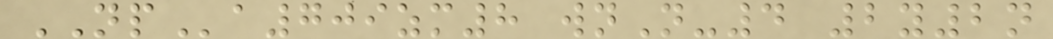NPa709zm8 wnN-4 2y2n
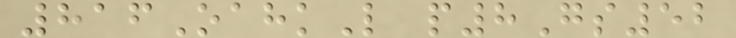816OahkL p8Gs52
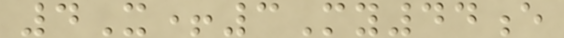4X+3My44e
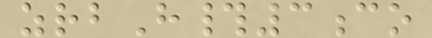zrbH#3co
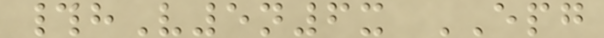#hV5n6x EPG
